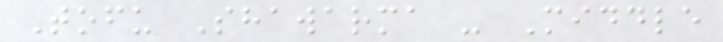Tofu Shawarma - Middle
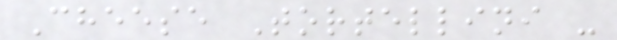Cheese Tortellini -
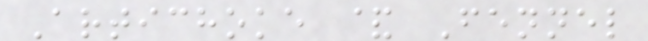Artichoke & Fennel
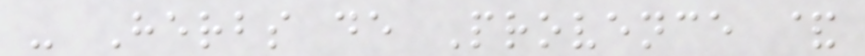- Herbs de Provence &
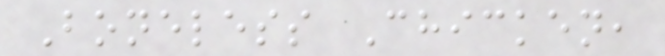Boneless Chicken,
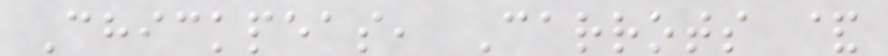Chickpeas, Carrots &
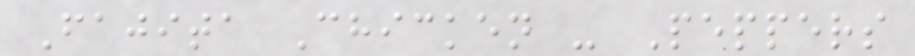Fajita Chicken - Peppers
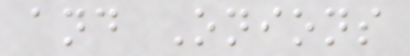and Onions
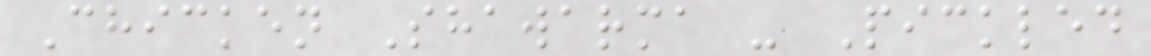Chicken Shawarma - Pickled
